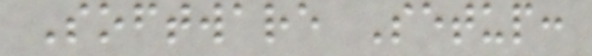Software Setup:
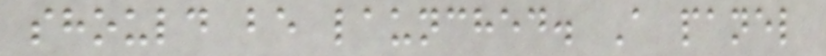should be launched. A panel
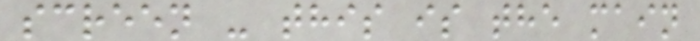screen - this is the main
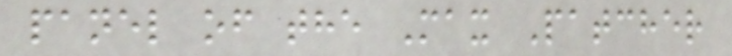panel of the Max Patcher
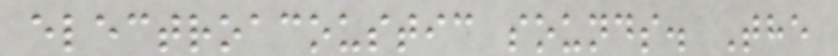electroacoustic sounds. The
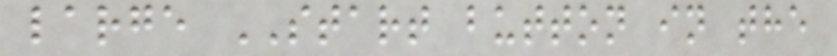large START button in the
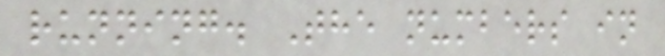running. The numbers in
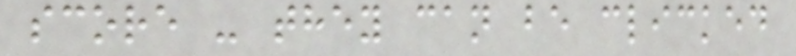score - they can be clicked
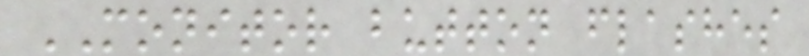MONITOR button flashes
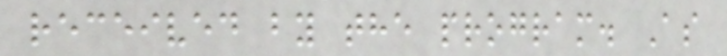received by the program. As
